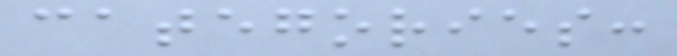categories:
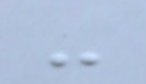-
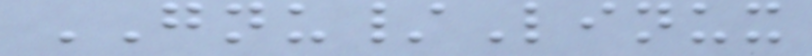GNU/Linux
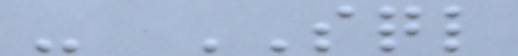- SQL
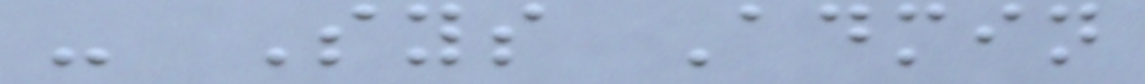- Sys Admin
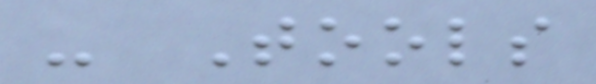- Tools
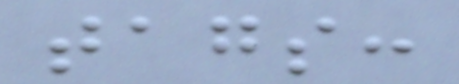tags:
